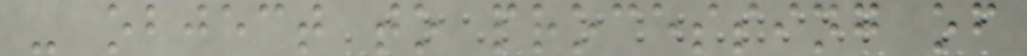- object to processing of
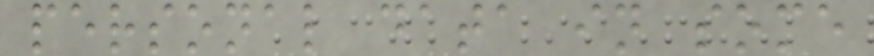personal data in some
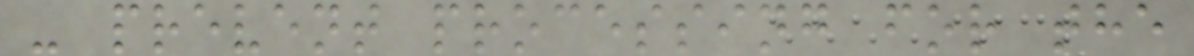- prevent processing for the
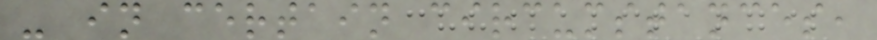- in certain circumstances,
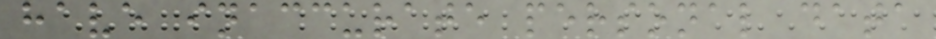have inaccurate personal data
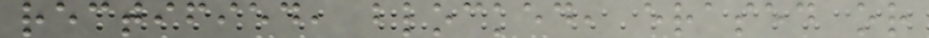rectified, blocked, erased or
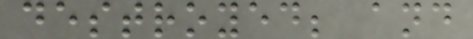destroyed; and
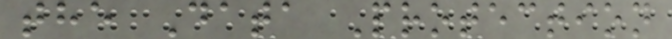the Data Protection
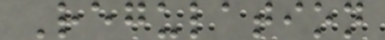Regulation
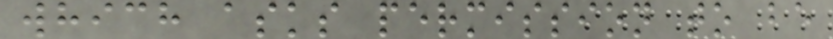which asks permission to be
